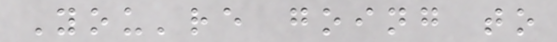You're going to
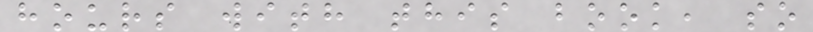hours with this book, so
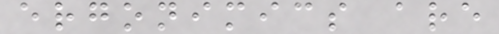ergonimics are
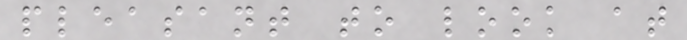pleasant to look at
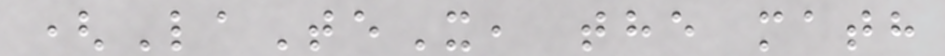(LaTeX, the math
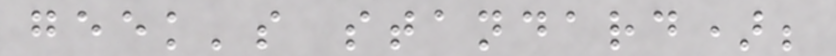geek's standard);
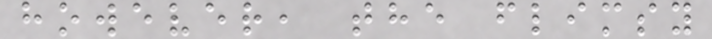however, the flimsy
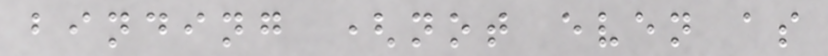binding (not even as
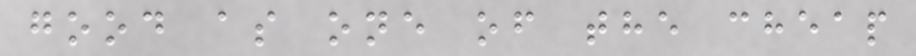good as one of the cheap
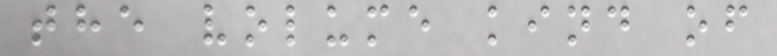the volume kind of
